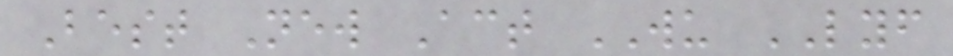Best New Act WU LYF
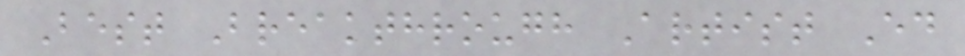Best Breakthrough Artist Ed
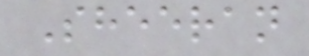Sheeran
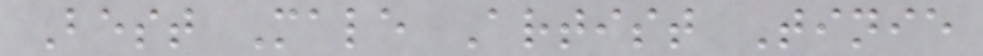Best Male Artist Tinie
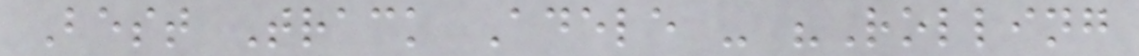Best Track Adele - "Rolling
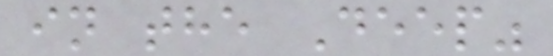in the Deep"
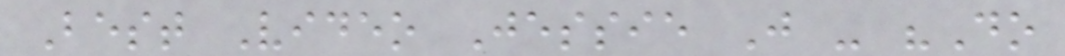Best Video Jessie J - "Do
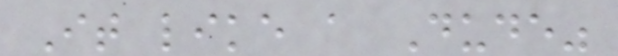It like a Dude"
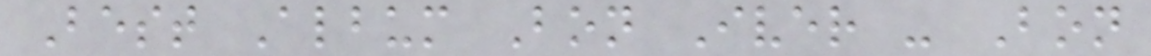Best Album Bon Iver - Bon
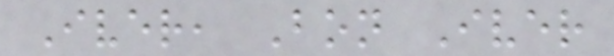Iver, Bon Iver
